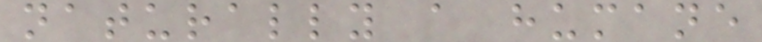naturally a humane
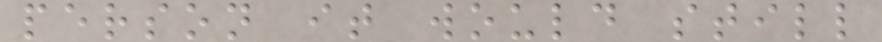person it would still
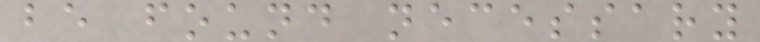be found necessary
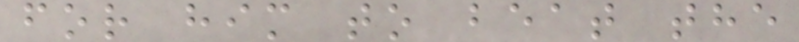for him to beat the
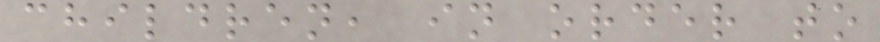children, in order to
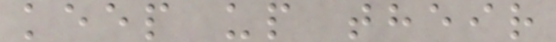keep up their
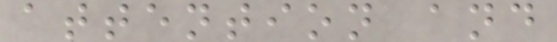attention and
